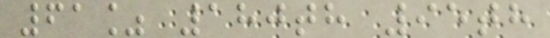61% 180th 95th
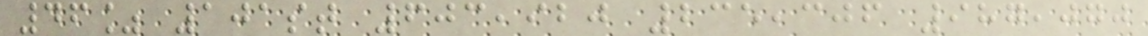46% 101st 603,920 235,306 987,070
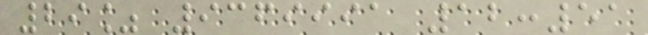29% 9369991 12:51
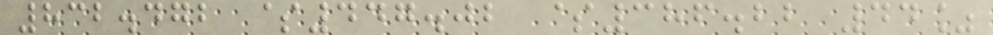832.472 $447.02 $386.22 44%
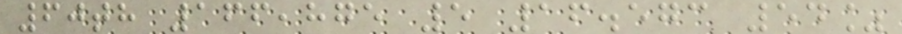60th 166,875 5 16.573 54%
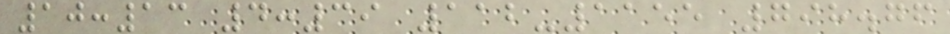10:13 4:39 112-1155 798.76
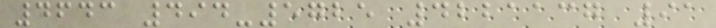4643 494-5725 4221137 91
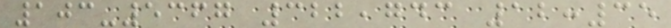103-5367 322,743 12:35
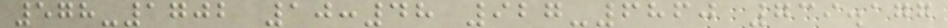578-1702 10:48 927-6860 739.177
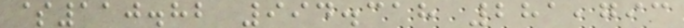$110.82 994.318 281,793
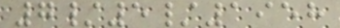7/5/1958
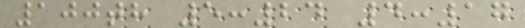100th 5:24 4:17
